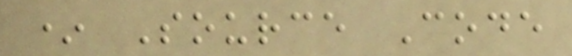* Source Code
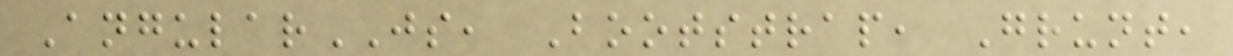AngularJS, Bootstrap, Grunt,
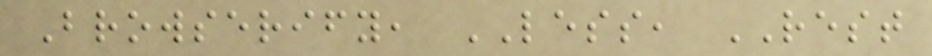Browserify, LESS, REST
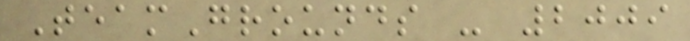TeamGrounds - 2009
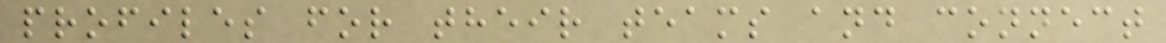profiles for their teams and connect
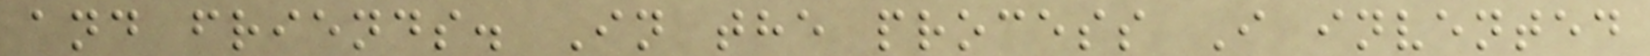and friends. In the process I invented
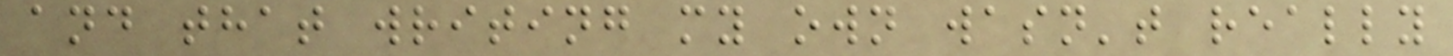and that writing my own wasn't really
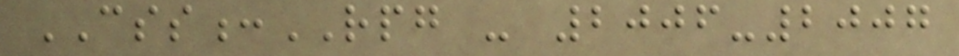CSS:RPG - 2006-2007
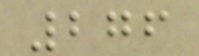276
